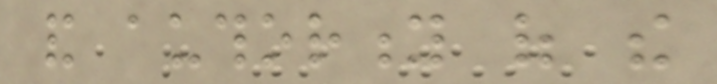and authority of the
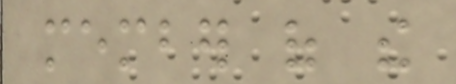member of the
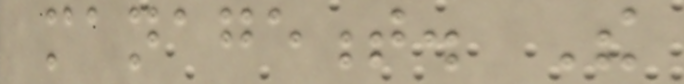management. The
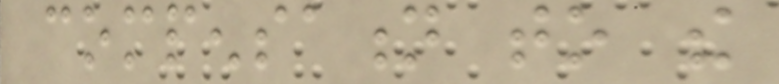compensation to the
